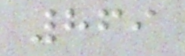869
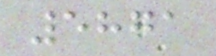5871
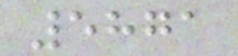5871
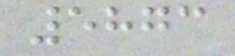5873
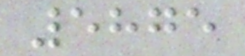5875
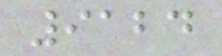9124
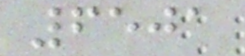6501
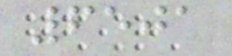6501
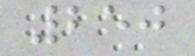250
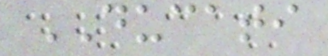DUCATI
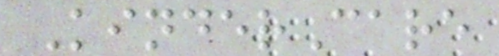KinderCare
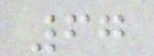67
